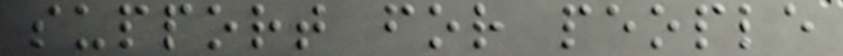support for people
